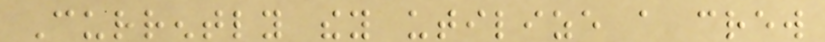Currently they utilize a crew
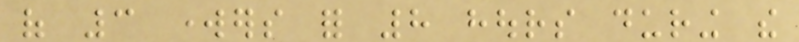of 3 workers for 8 hours during the
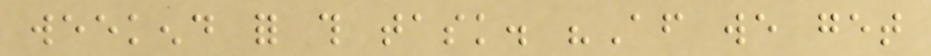weekend for this task. "After we get
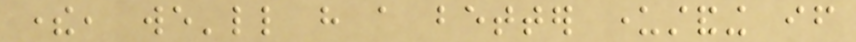there, we'll have a better understanding if
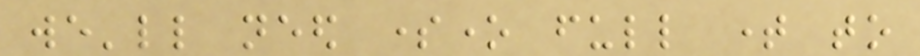we'll need someone full time to
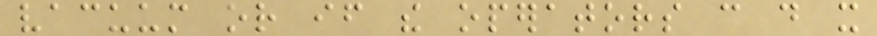vacuum or if the operators can do it
